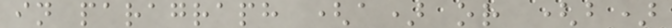in paragraph (a) or (b)
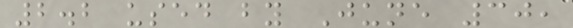2.2 used by June 30,
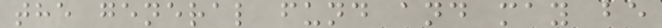the general fund and may be
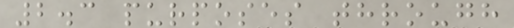2.3 purposes through
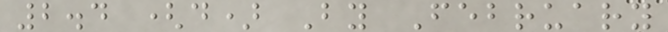2.4 (d) By February
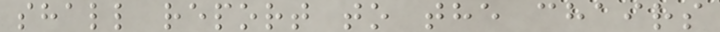shall report to the chairs
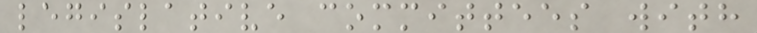legislative committees with
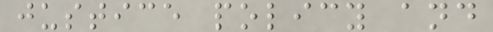justice policy and
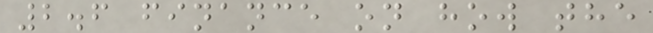2.6 finance on how the
